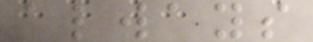always
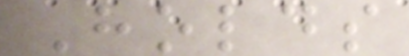Holds
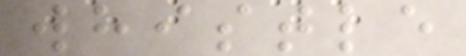whistle
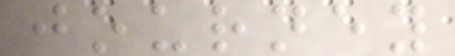journey
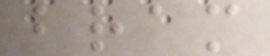bram
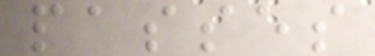passes
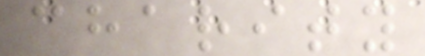charity
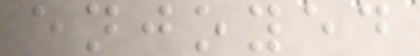enjoyed
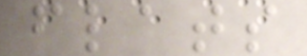flats
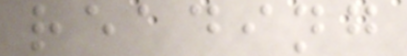reading
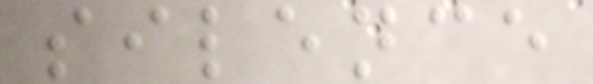silence
